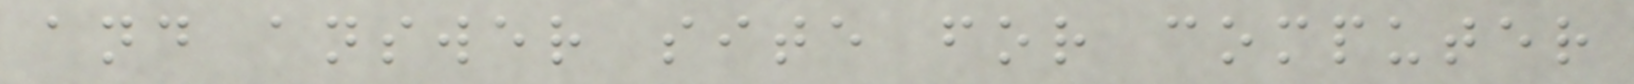and answer site for computer
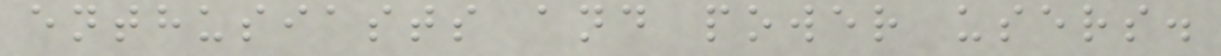enthusiasts and power users.
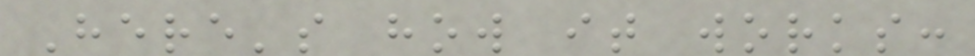Here's how it works:
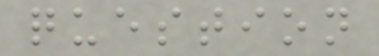question
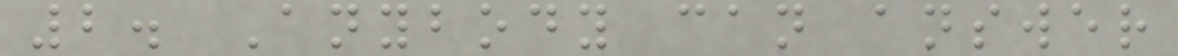2. Anybody can answer
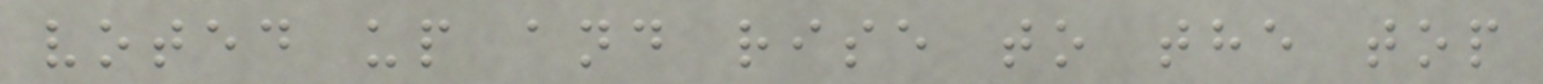voted up and rise to the top
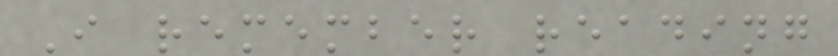I remember reading
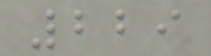229
